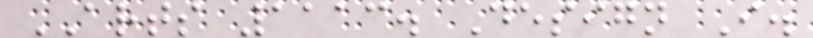ARTS 1113. Design I.
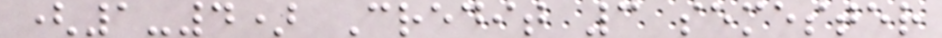(1-4) Credit 3 semester
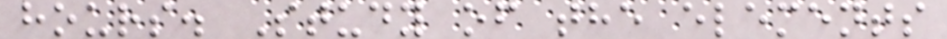hours. Study of the elements
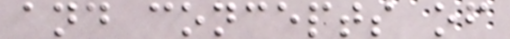and concepts of
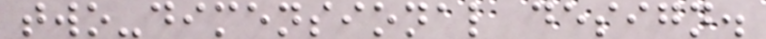two-dimensional design.
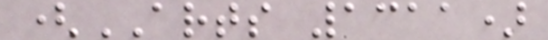(ARTS 1311)
